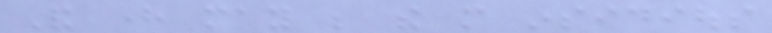And here may be the more insidious
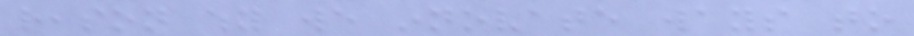reason why we innovate ways to
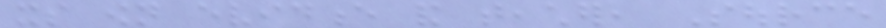its own evidence and teacher, Source
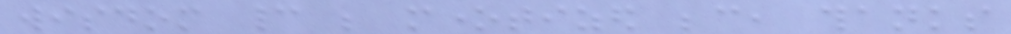wisdom cannot be monetized because, thanks
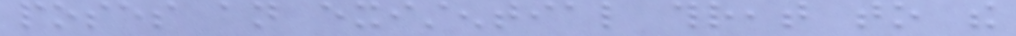poses an existential threat to the
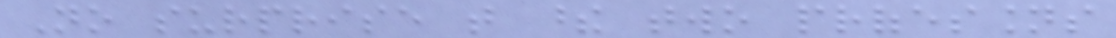No surprise that these two professions
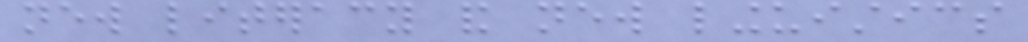new literacy and new linguistics
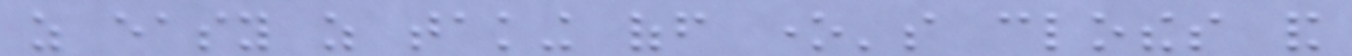as easy as taking off one's clothes and
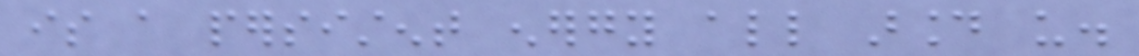is a persistent energy all around us.
